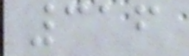316
